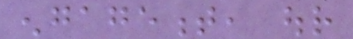engagement, our
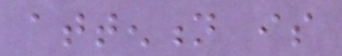attention is
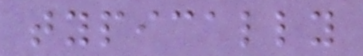typically
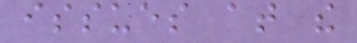issues at the
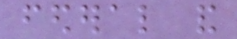federal and
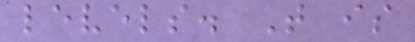levels. That is
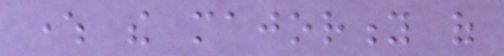where the majority of
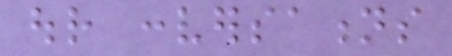our conversations
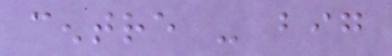centre - big
